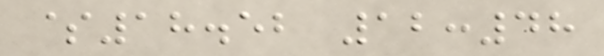$18.52 12:48
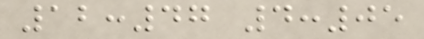12:47 4:05
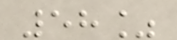58%
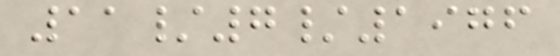11/7/1976
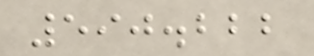590.222
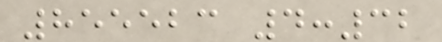855523 4:32
